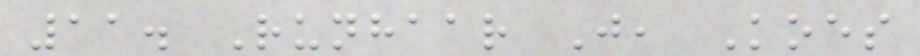11. Runhaar J, Koes
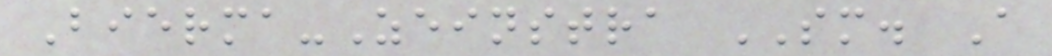Bierma-Zeinstra SM. A
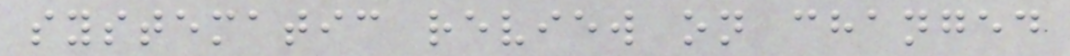systematic review on changed
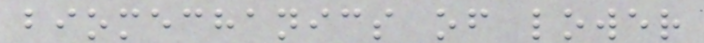biomechanics of lower
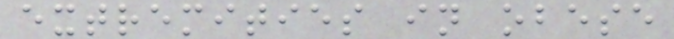extremities in obese
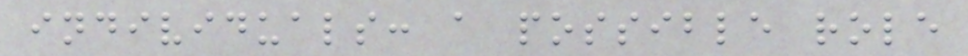individuals: a possible role
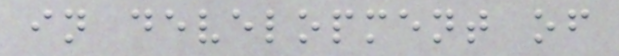in development of
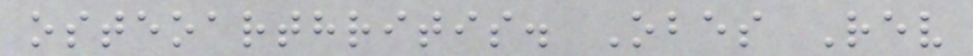osteoarthritis. Obes Rev
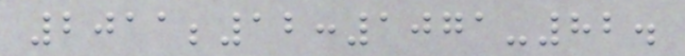2011;12:1071-82.
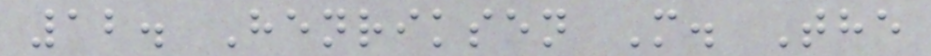12. Henriksen M. The
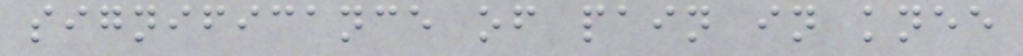significance of pain in knee
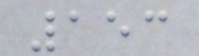153
